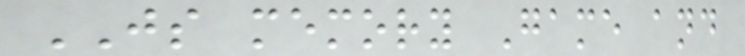JS memory Game and
